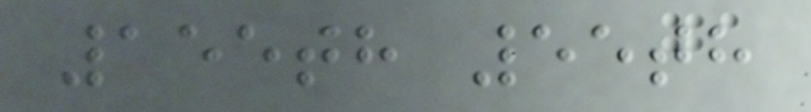155th 55th
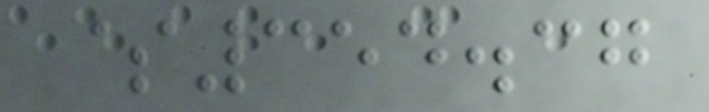$354.37
